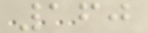160
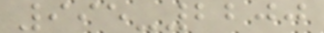995-2200
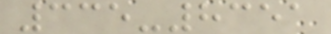335-8351
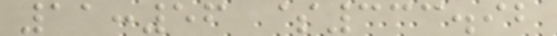11:56 $333.92
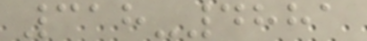318-4881
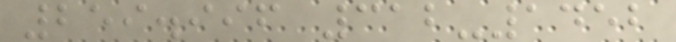259.996 312-1452
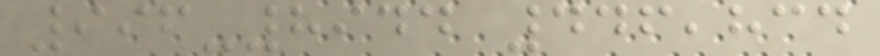996-8944 446,834
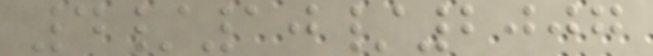4/10/2007
